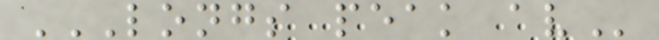LONGS PEAK AV
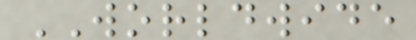WORLDWIDE
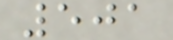501
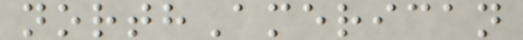northAmerican
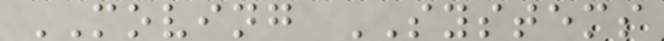MOVING SYSTEMS
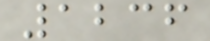1236
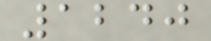1240
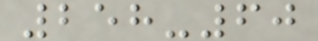258-60
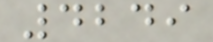4249
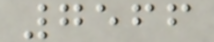7566
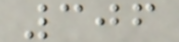306
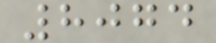8074
